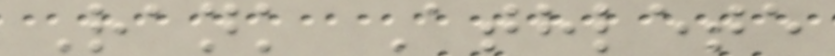Rank Athlete
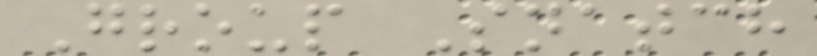Group Snatch
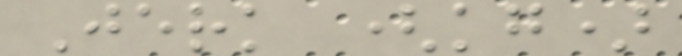Jerk (kg)
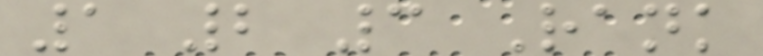1 2 3 Rank
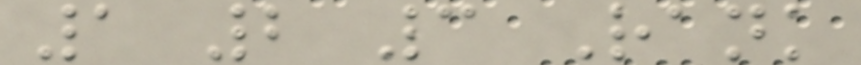1 2 3 Rank
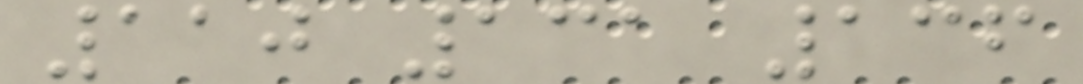110 131 136
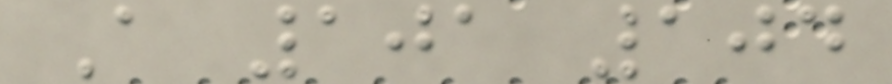A 101 104
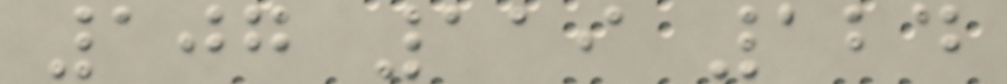107 119 124
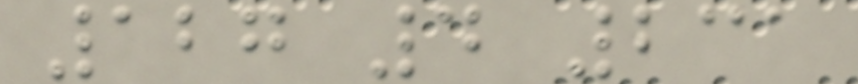127 4 231
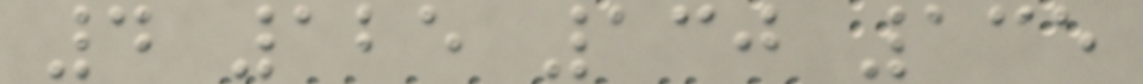4 125 130 135
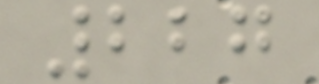227
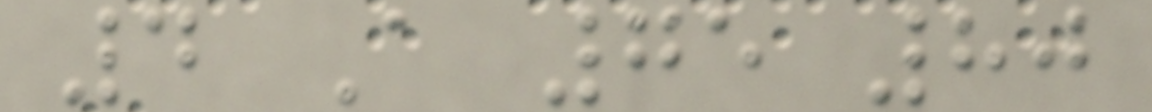4 A 75 80
